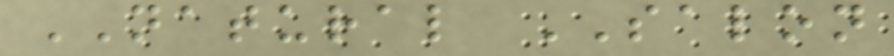NATURAL SALON
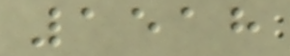1518
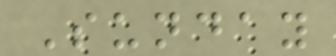Sunday
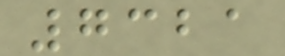7321
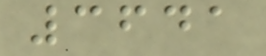3641
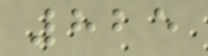825
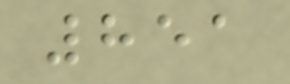851
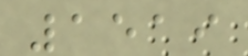1519
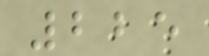225
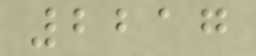2217
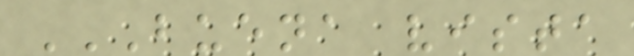BUENA VISTA
